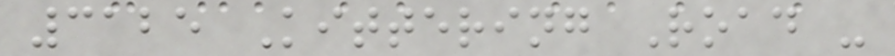3125 Kittering Road -
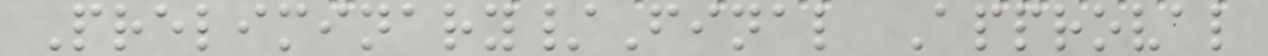Preliminary/Final Approval
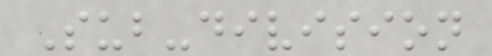Sub-division
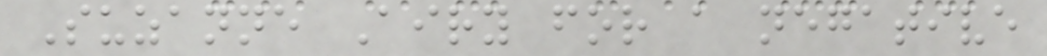Suzanne Airy for a negative
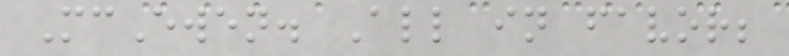McEwen. All in favor;
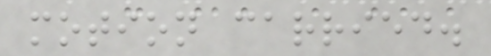motion carried.
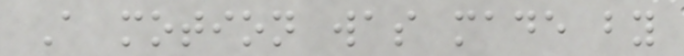A motion was made by
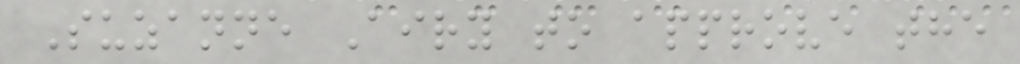Suzanne Airy to approve the
